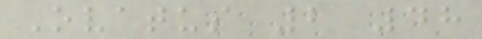Ovatus 2 48
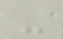-
